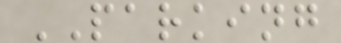PARKING
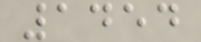1454
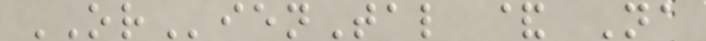ORienTal & Na
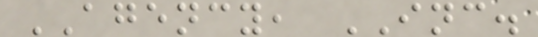AGENCY, INC.
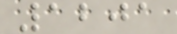1201
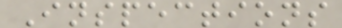Inspections
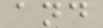and
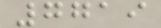7719
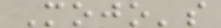Mojo's
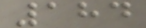184
